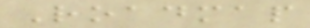Roadmap
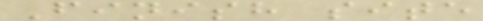Finish site
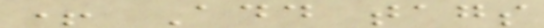+ Add tags
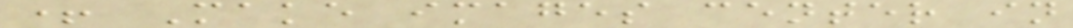+ Make images center in
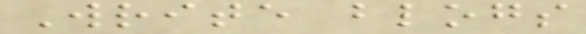Write blogs
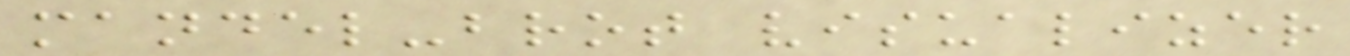mandel-brot visualizer
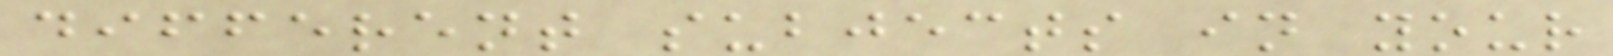different subjects in your
